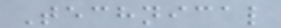Technical
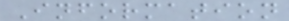Information
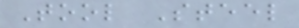Tool Steel
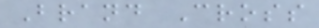Brand Cross
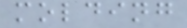molding
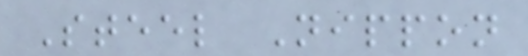Steel Nippon
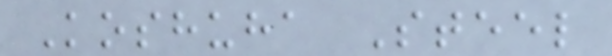Koshuha Steel
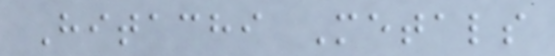Hitachi Metals
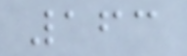163
